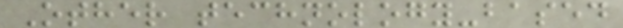Other technology-based
